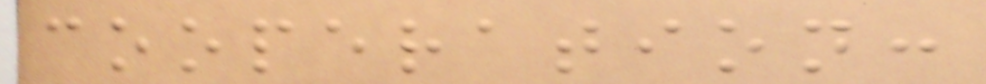cooperation:
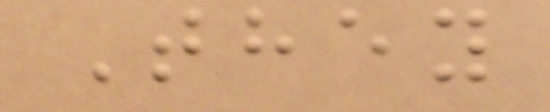They
